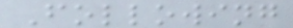Following
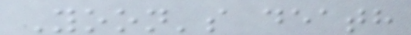Yoon's death
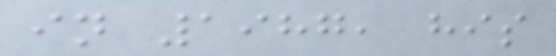in 1987, his
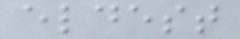eldest
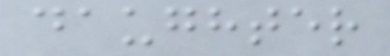daughter
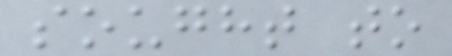sought to
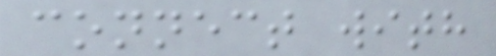connect with
